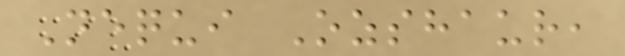Nequi Ozshaur,
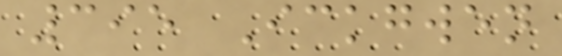395 Ickgwen
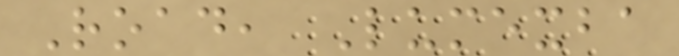Road, Lumexba
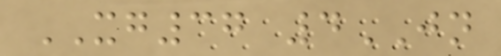XG37 4JN
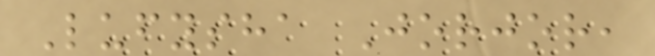Lufysha Jorjor,
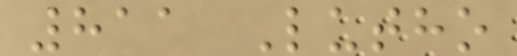811 Lutho
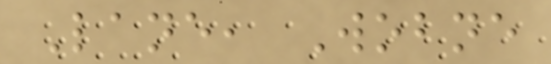Lane, Wobne
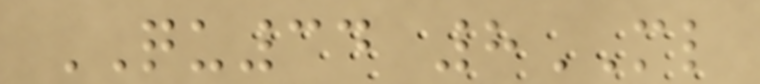QU34 8ML
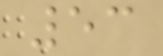53
